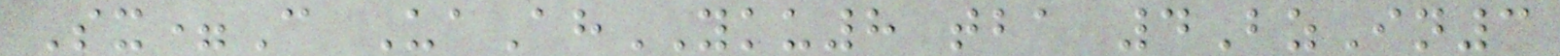Sx=C UaAhYKU8 tba 4BzIn3
